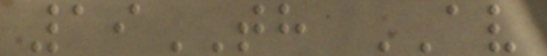19TH AV
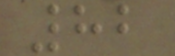82
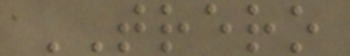TRERO
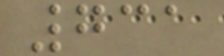731
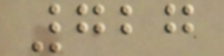727
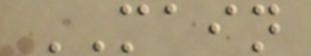MAIN
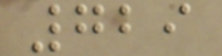729
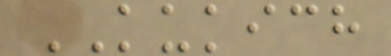KUKICH
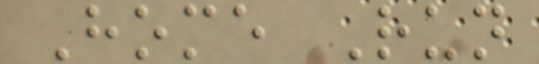Home Run
